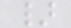}
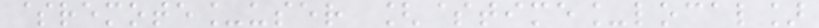$remote_user [$time_local]
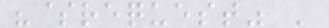"$request" '
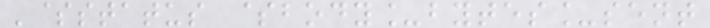'$status $body_bytes_sent
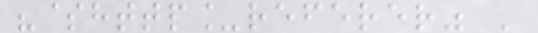"$http_referer" '
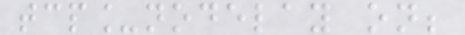tcp_nodelay on;
